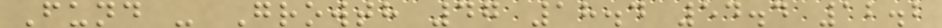Fund - Growth 47 18.4 54.4 12.2
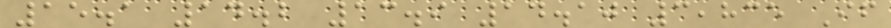15.1 14.2 13.9 14.10 3,835 If
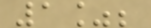1%;
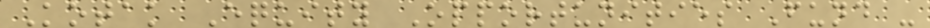Kotak Equity Opportunities Fund -
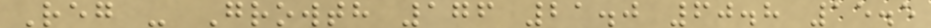Reg - Growth 176 21.0 60.8 15.5
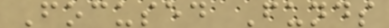Focused Funds
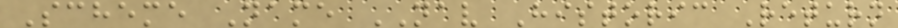Scheme Name NAV Historic Return
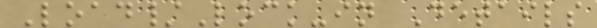Load/Lock-in Details
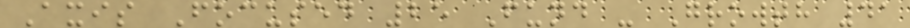Axis Focused 25 Fund - Growth 41
